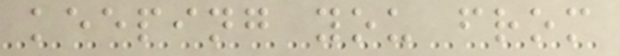keeping you from
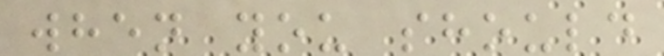when you should
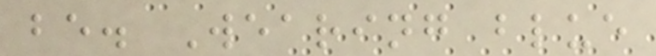be. Wearing blue
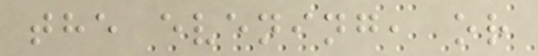the evening, or
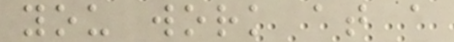you work at a
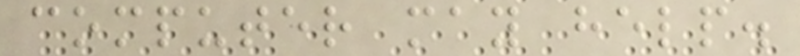computer may help.
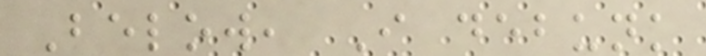Below, I debunk
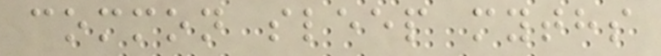common sleep myths
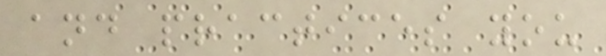and practices you
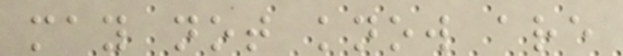may not know are
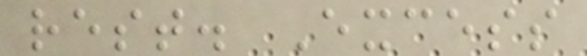rest. Excess
